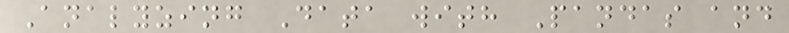Analyzing Data with Pandas and
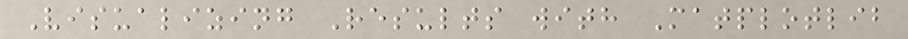Visualizing Results with Matplotlib
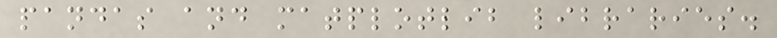pandas and matplotlib libraries.
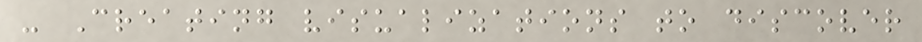- Creating visualizations to discover
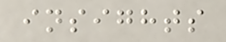insights
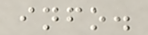info.
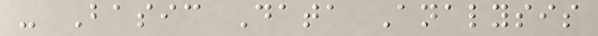- Basic Data Analysis
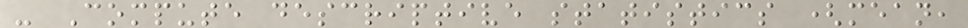- Compute descriptive statistics (mean,
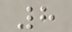8
